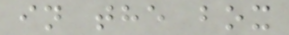in the box
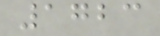1723
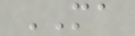MA
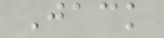Jack
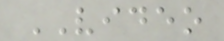VIDEO
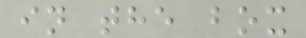in the box
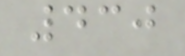430
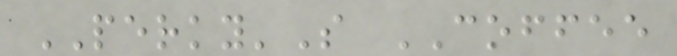PERKY'S COFFEE
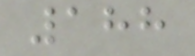188
